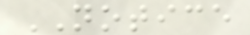NOTICE
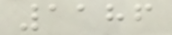1186
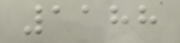1188
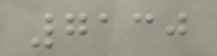7130
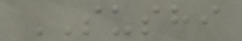SUSHI
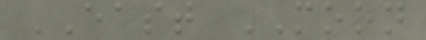EAST MOON
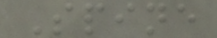Spine
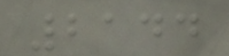2144
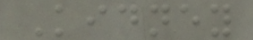Kidney
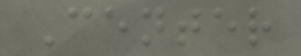Center
